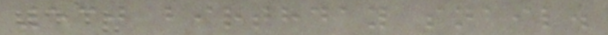530 birthday snail.
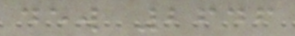dew 2646
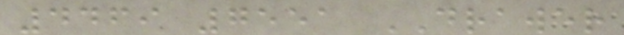4469 7551 DRAWER
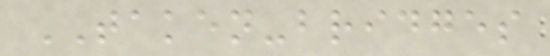TAKEN-bridges
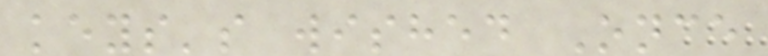keys's wished Once
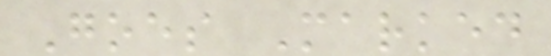Goes Marked
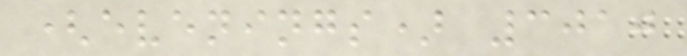(evenings) 3010
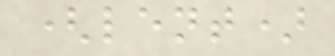(lent)
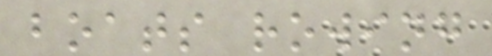boats rowing
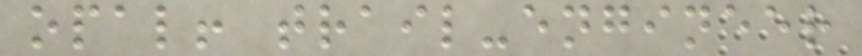opal! trail-engineer
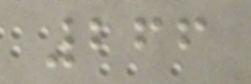266
